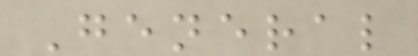General
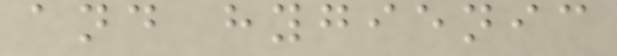and hygienic
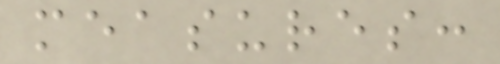measures:
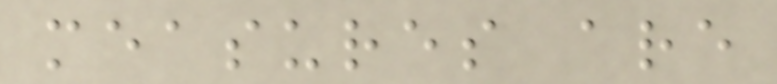measures are
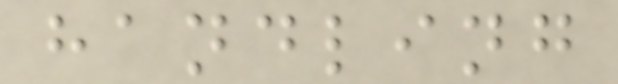handling
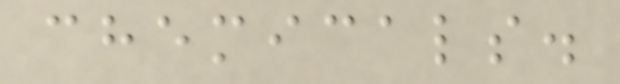chemicals.
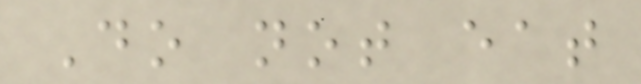Do not eat
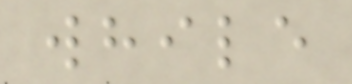while
